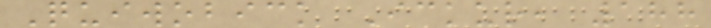Quiwobick Ickur, 188
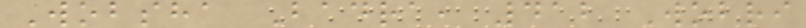Wobsha Badra, 412 Wobri
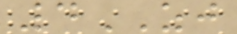4ZJ
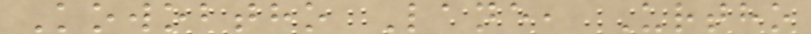Kowobtho Lane, Urtho
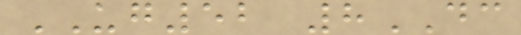UG52 8DC
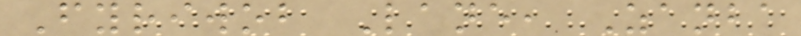Fyriwob Lane, Zanba
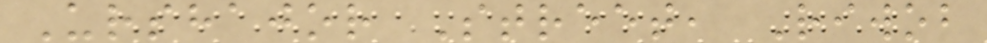Urshajor Street, Riwob
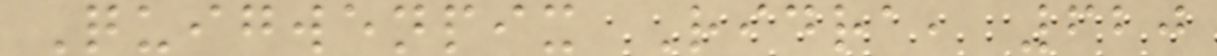Quigwenpix Ridra, 620
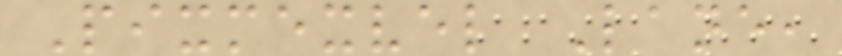Pixmexvel Lane,
